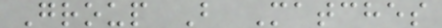Group B Matches
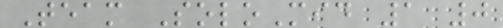Team SoloMid 1 0
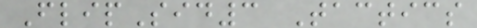FlipSid3 Tactics
